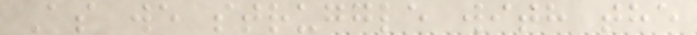As we struggle with the
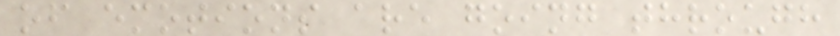of emotions are going through
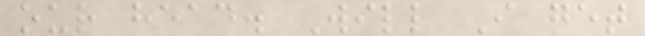our head. Will I get
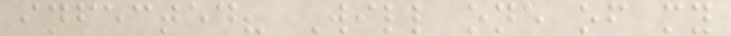infected? Will one of my
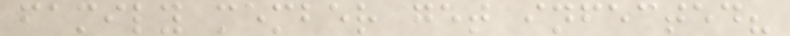family member get infected?
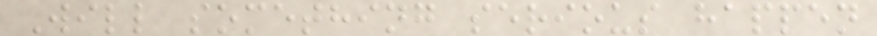Will something serious happen
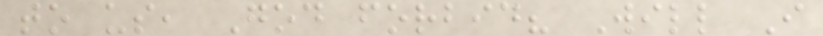to us, God forbid? Will I
